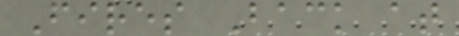Fires Back at
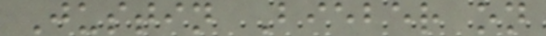Justin Bieber on
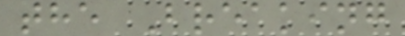the Breaking
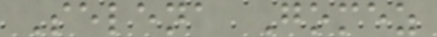Selena Gomez
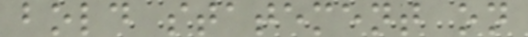bold statement on
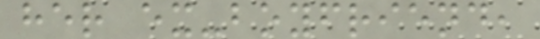her ex-boyfriend,
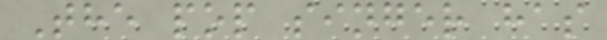The pop singer has
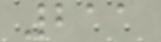211
